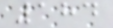184
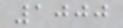1000
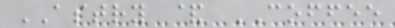ASTRY & COFFEE
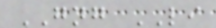GNG LI
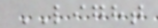LIGHT
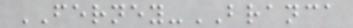FERNEY-BRANCA
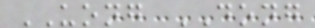UONG DONG
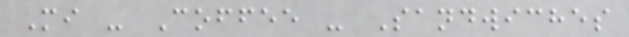Mi - Coffee - Sandwiches
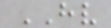HV
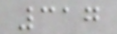317
